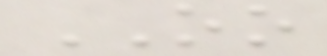OO
